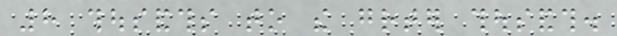8 thousandths to the greater thousandth.
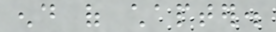end of chapter.
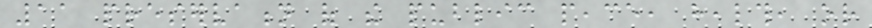11 preservation of the public peace, health, or
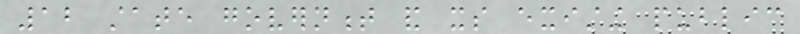12 state government and its existing public
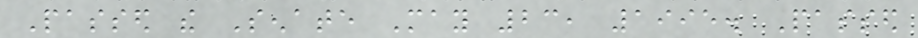Passed the Senate May 23, 1995. Passed
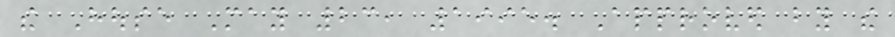the House May 23, 1995. Approved by the
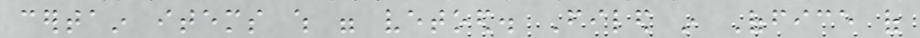certain items which were vetoed. Filed in Office of
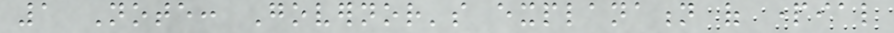1 Note: Governor's explanation of partial
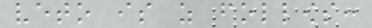veto is as follows:
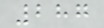287
